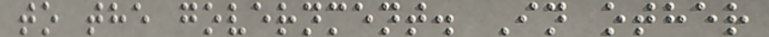to the government. In other
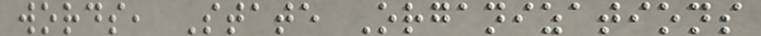words, State Organizations
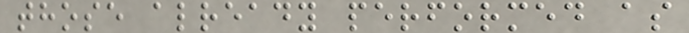those already performed as
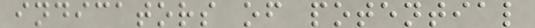indicators of potential
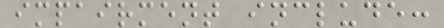impairment include:
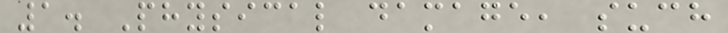1. Physical damage, such
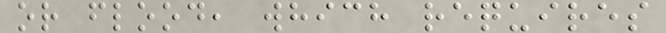or flood, which requires
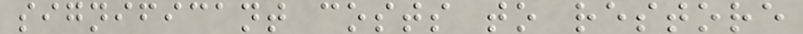significant costs to restore
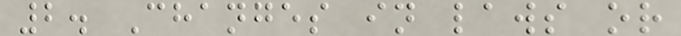2. Changes in laws or
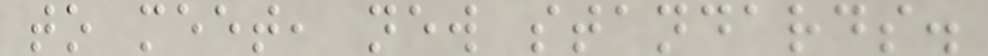to meet, new standards.
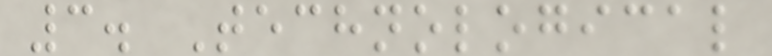3. Technological
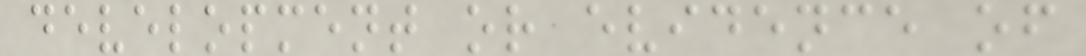development or evidence of
